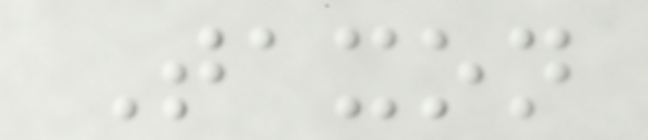Taxon
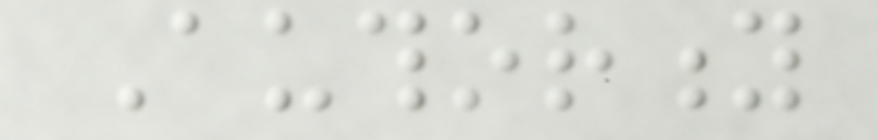Authority
